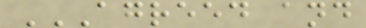AGREED AND
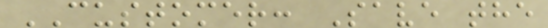CUSTOMER: Save the
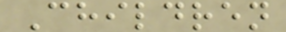Children
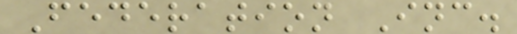Federation Inc.
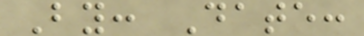By: Date:
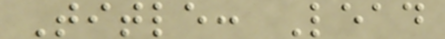Title: Lead
